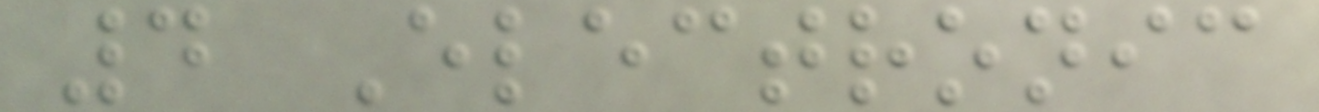4 Electronic
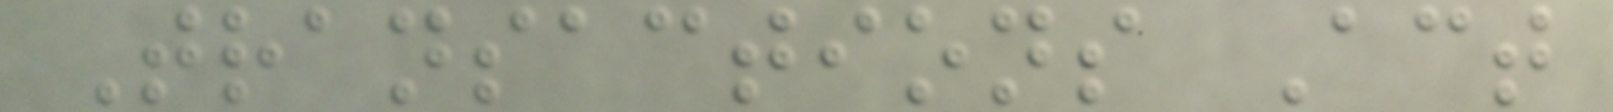Transactions Act
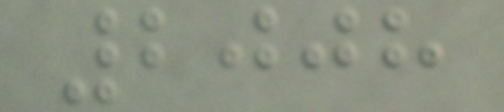2008
